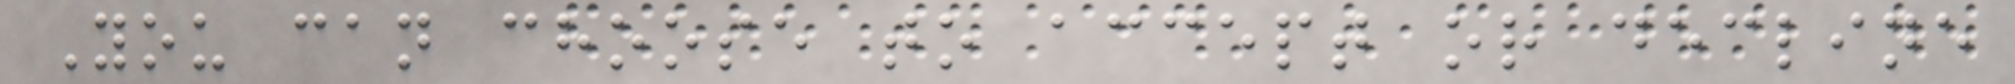You can choose to accept or decline
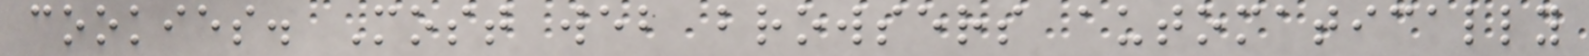cookies. Most web browsers automatically
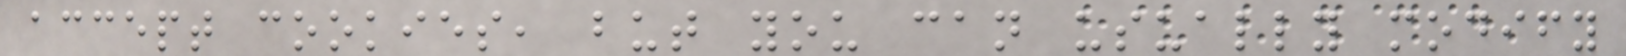accept cookies, but you can usually modify
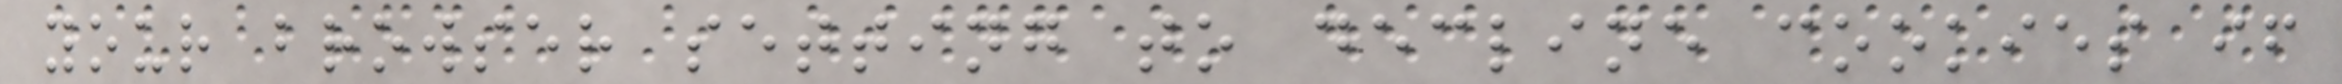your browser setting to decline cookies if
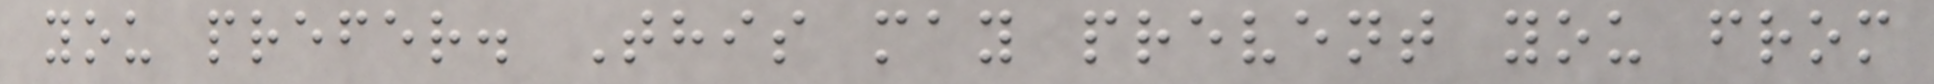you prefer. This may prevent you from
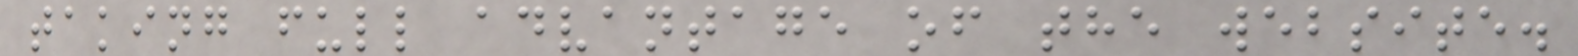taking full advantage of the website.
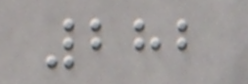282
